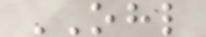OHL
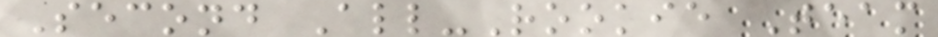Second All-Rookie Team
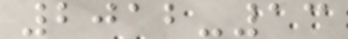2012-13
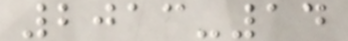2013-14
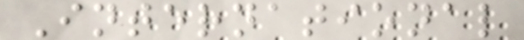International
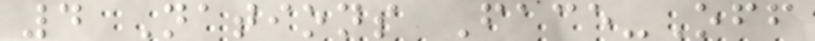4 Nations Face-Off
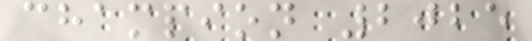champion 2025
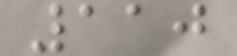110
